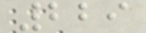229
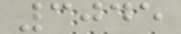3045
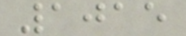1015
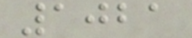1021
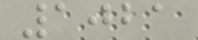1021
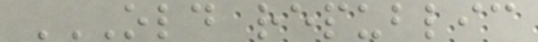OLD REPUBLIC
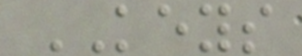KEYS
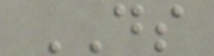DS
